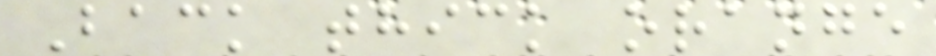Back thick orange
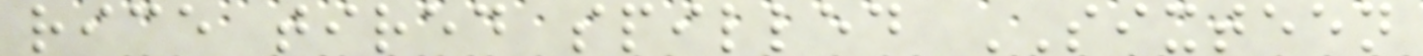rice tired spilled SIXTEEN
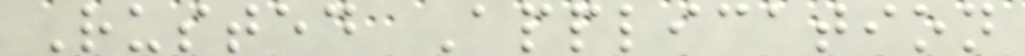Rusted Application
